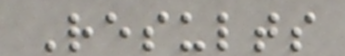Results
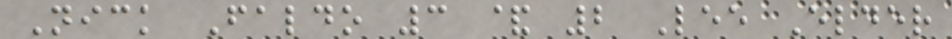Nick Faldo 3 & 2 Lee Elder
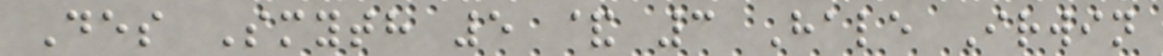Des Smyth 5 & 3 Hale Irwin
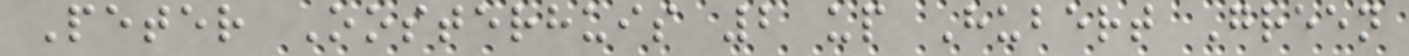Peter Oosterhuis 2 up Hubert Green
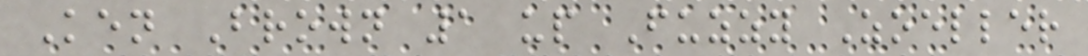Ken Brown 1 up Fuzzy Zoeller
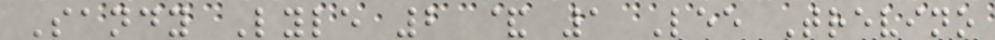Sandy Lyle 2 & 1 Lee Trevino
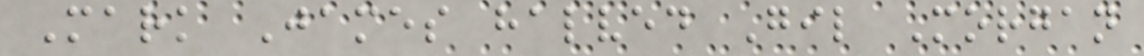Mark James halved Gil Morgan
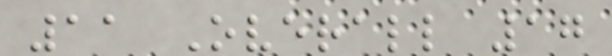11 Overall 17
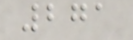271
